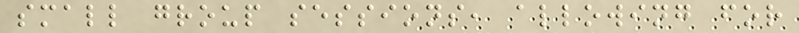small group sessions, allowing for
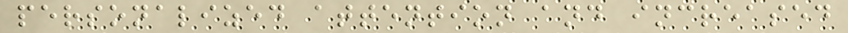personalized attention and increased
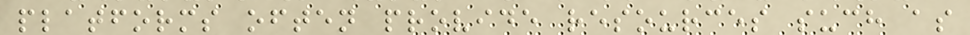platforms often provide resources such as
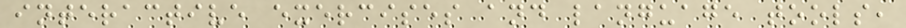interactive exercises and language tools,
